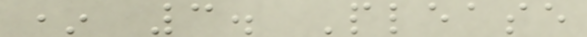* 3. Please
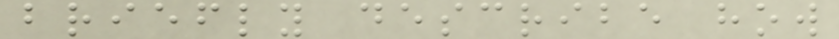briefly describe how
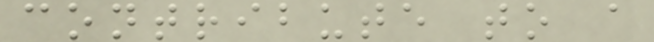contribute to a
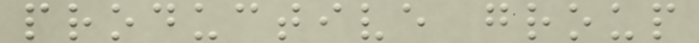productive group
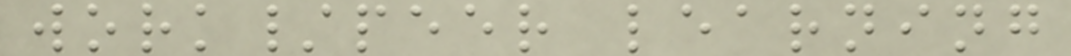work/peer learning
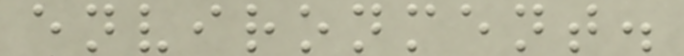environment.
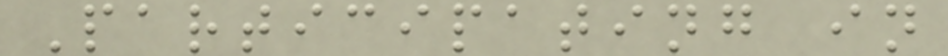Participating in
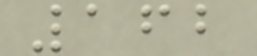162
